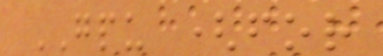GPU (for
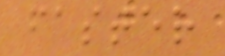faster
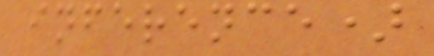inference)
